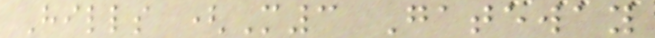Hills (M3 Gateway
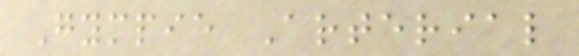Gympie Arterial
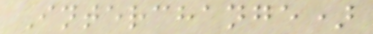Interchange)
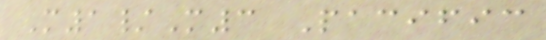M1/M3 Pacific
